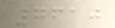7610
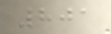801
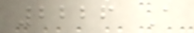2226 A
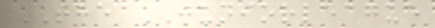THE JUNIORLEAGUE
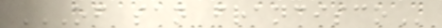OF SAN FRANCISCO
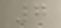7
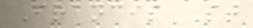Francis St
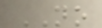NO
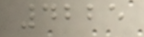4225
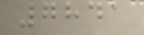7841
